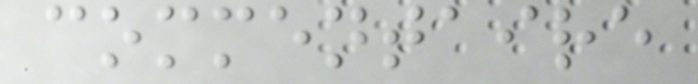commentaire
